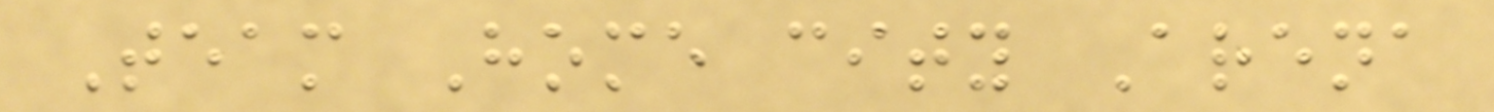Team Home city Arena
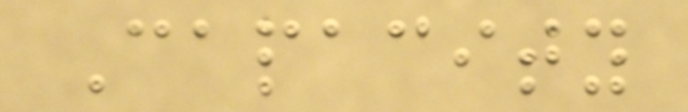Capacity
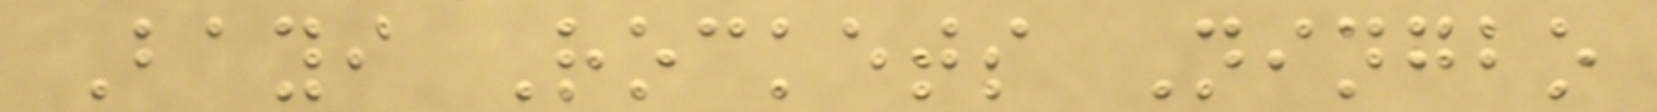Bayi Rockets Ningbo
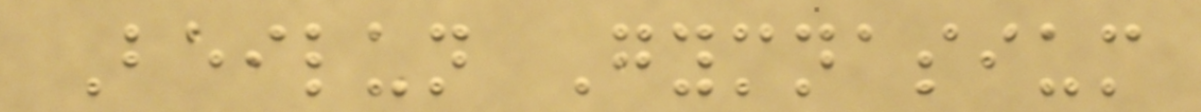Beilun Gymnasium
